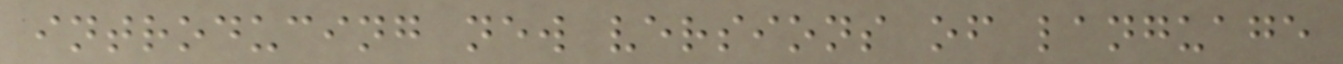introducing new versions of language
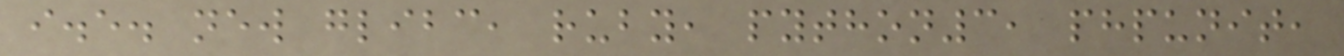i.e. new glibc, ruby, python3, phpunit,
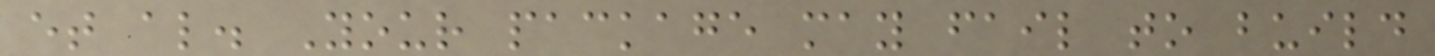et al. Your package may fail to build
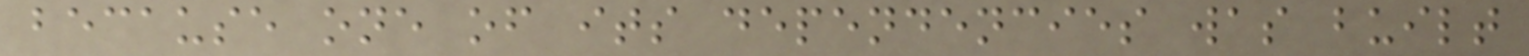because one of its dependencies was built
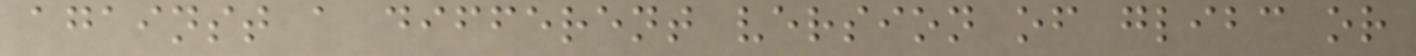against a different version of glibc or
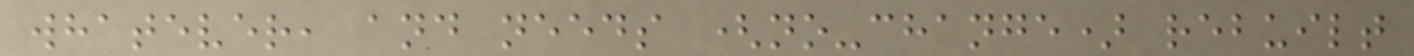whatever, and needs (no-change) rebuilt
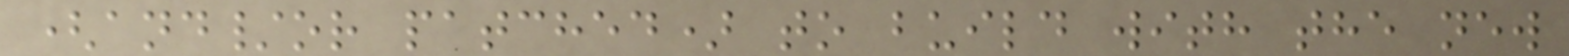(and/or patched) to build with the new
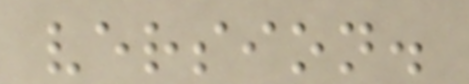version.
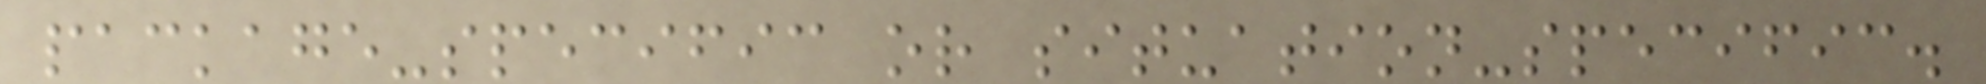package-specific or situation-specific.
